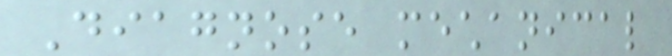Diagnose mechanical
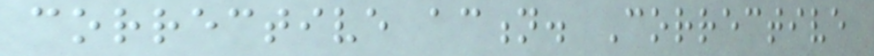corrective action. Corrective
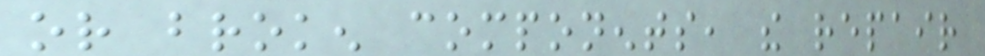or broken components, the repair
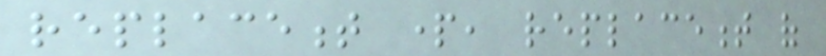replacement part, replacement of
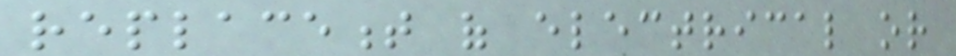replacement of electrical or
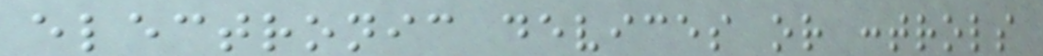electronic devices or controls
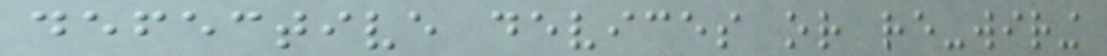defective devices or re-wiring
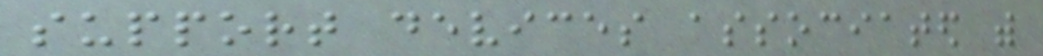support devices associated with
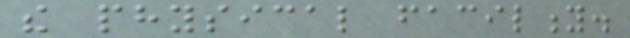the physical facility.
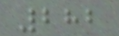282
